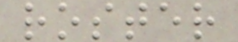roster
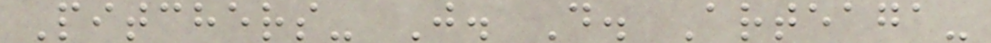Pitchers- J. D. Arteaga-
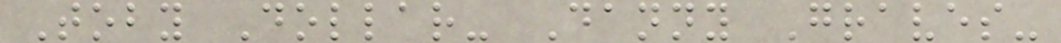Toby Dollar- Danny Graves-
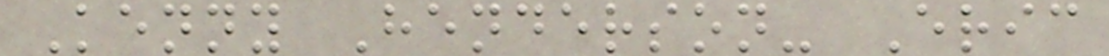Kenny Henderson- Eric
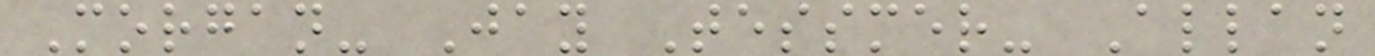Morgan- Jay Tessmer- Allan
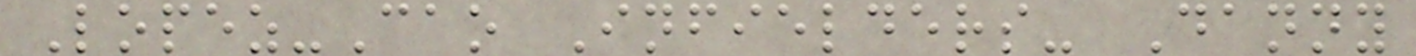Lopez-Cao Infielders- Danny
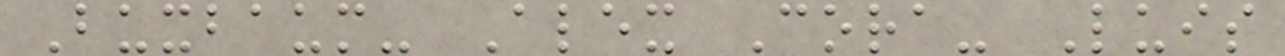Buxbaum- Alex Cora- Luis
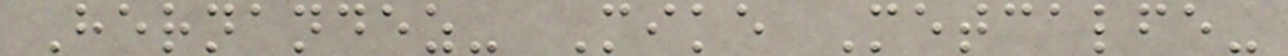Hernandez- Mike Metcalfe-
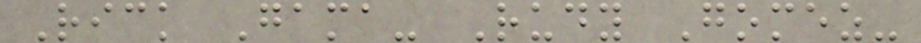Rick Gama- Rudy Gomez-
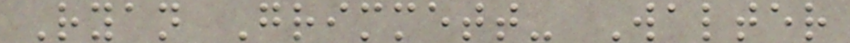Ryan Grimmett- Walter
